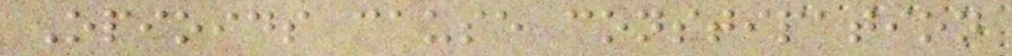Opioids cause constipation
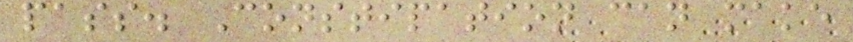pass. Constipation can make
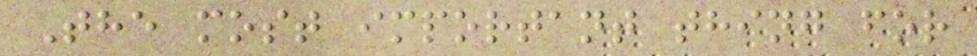The most important thing for
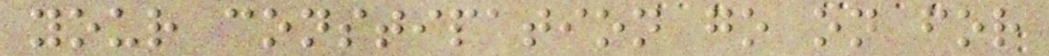your constipation go on for
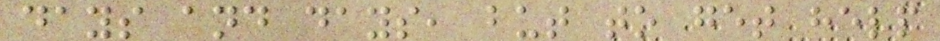days and days, but to get help
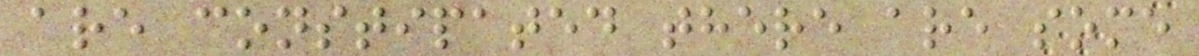are constipated there are some
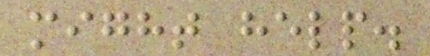might help.
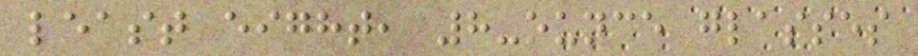least eight, 8-ounce glasses
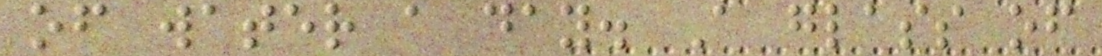of water a day. A glass of
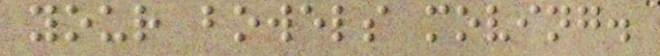your bowels moving.
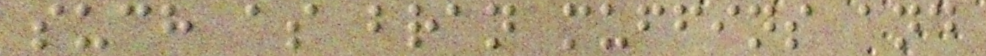such as bran muffins and
